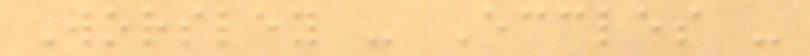Worsley - Eccles -
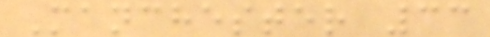Manchester 33
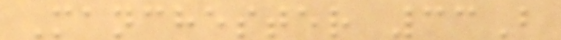Manchester 33B
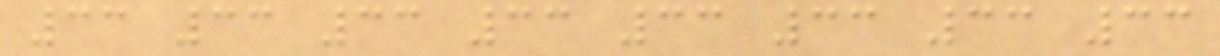33 33 33 33 33 33 33 33
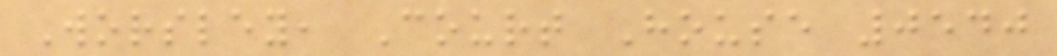Worsley, Court House 0540
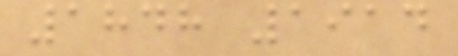1848 1914
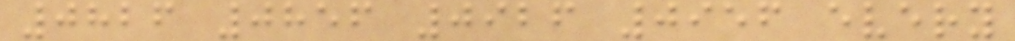0826 0856 0926 0956 every
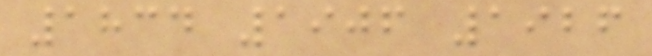1834 1906 1926
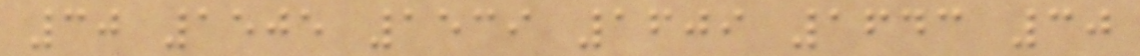30 1505 1539 1609 1643 30
